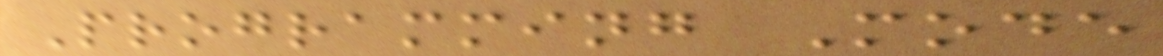Programming Mode
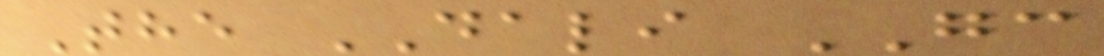The DALI GC
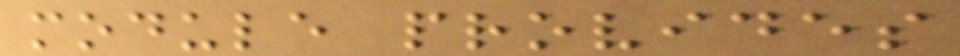module provides
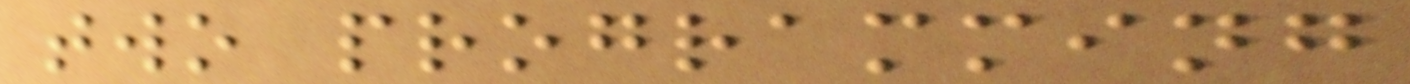two programming
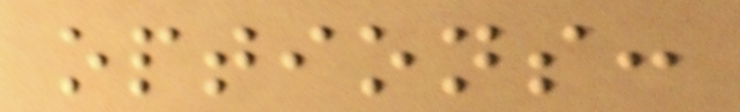options:
